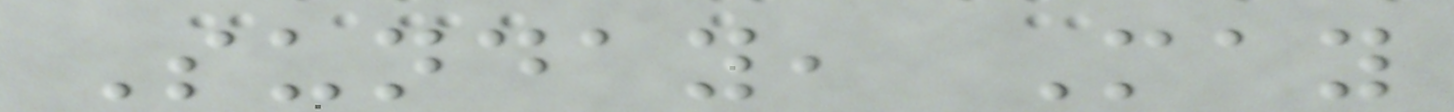Sunday, May
